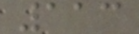113
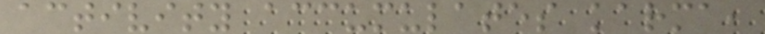activity accumulates karma,
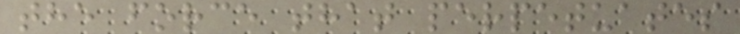the force that perpetuates
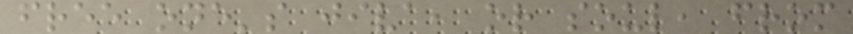free one's jiva, or soul, from
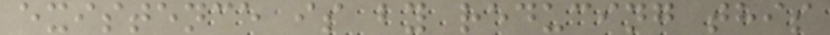existence is by reducing this
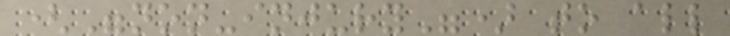("non-injury") to all
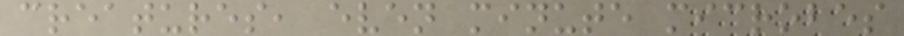creatures, even minute microbes
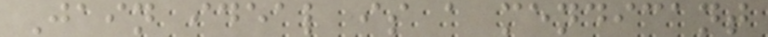Jain ideal is a mendicant
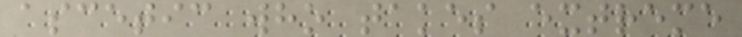ascetic who takes extreme
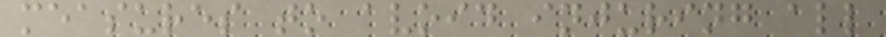measures to avoid injuring all
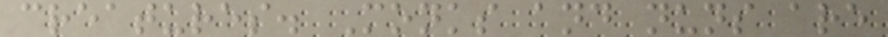creatures. Monks and nuns are
